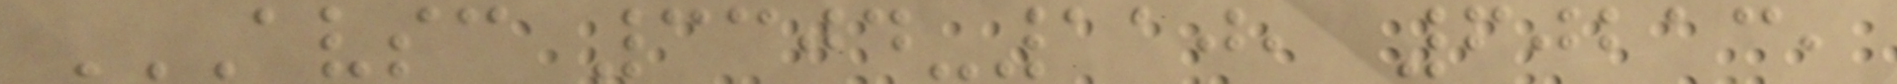AVSC 3304-110, 60213,
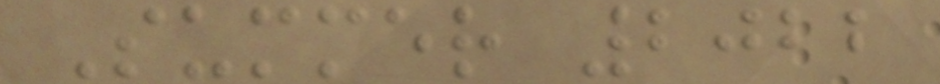Summer 2022
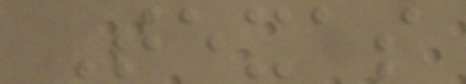Texas
